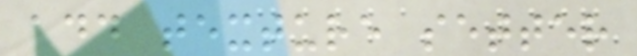add texture setter
